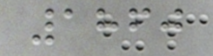1860
